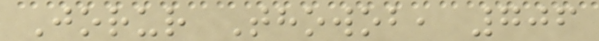Jorur Thowob, 706
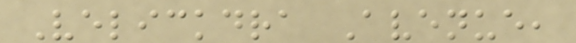Velickdra Avenue,
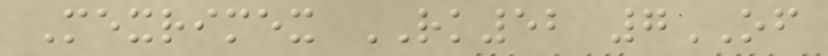Mexrimex RK52 7OF
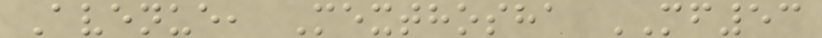Avenue, Mexthosha MF53
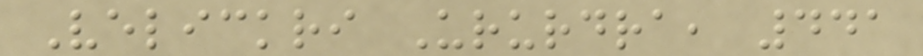Velickri Ururdra, 441
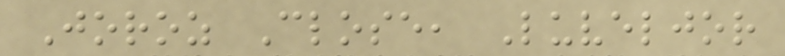Joroz Close, Luveljor
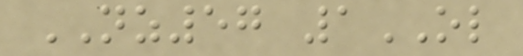NZ57 1OL
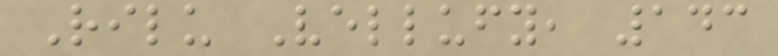Rilu Vellufy, 143
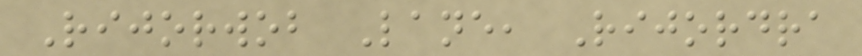Rijorwob Lane, Rijordra
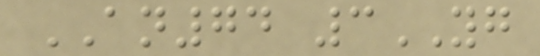AN74 3YG
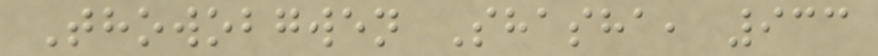Thowobgwen Shasha, 933
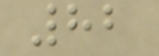82
